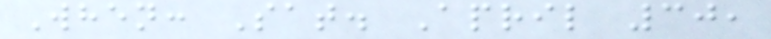When: Sat. April 30,
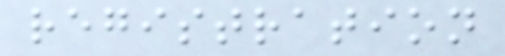registration
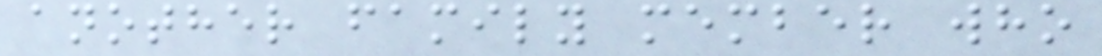another family member who
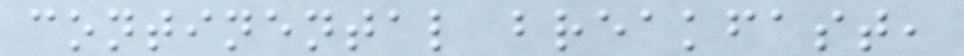continental breakfast,
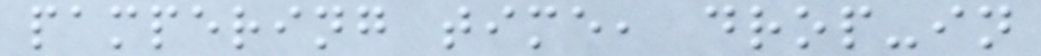pampering time, drop-in
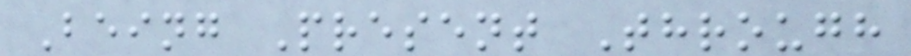Being Present Through
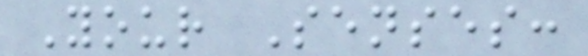Your Senses:
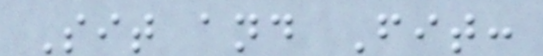Sit and Fit:
